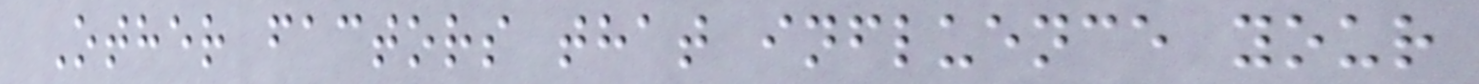Other factors that influence your
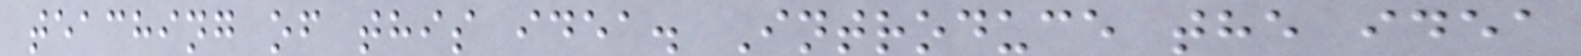teaching of this idea. Introduce the idea
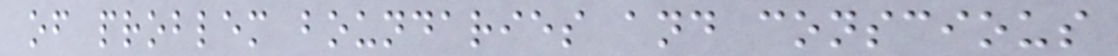of problem boundaries and conscious
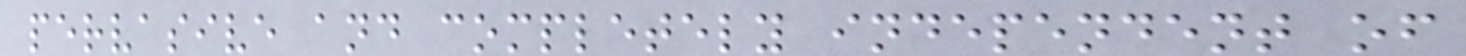pervasive and completely independent of
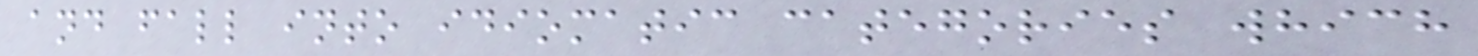and fall into idiomatic categories which
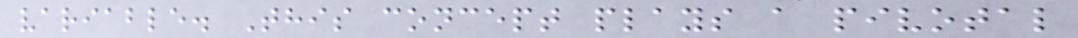variable. This concept plays a pivotal
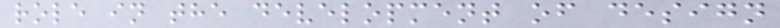role in the development of design
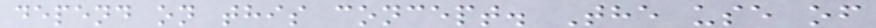depend on this concept. The use of
